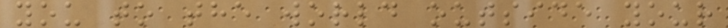you to the world outside your
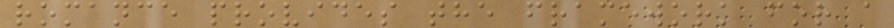romance provides the framework for a
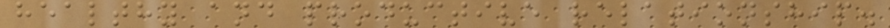healthy and productive relationship.
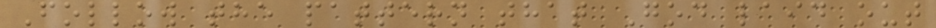Follow the pattern that God laid out
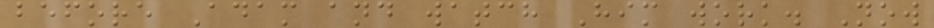before Adam and watch Him work. Now
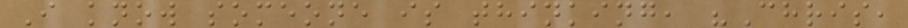I know someone is thinking, "Chris,
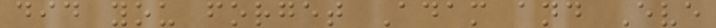did you forget Adam and Eve
